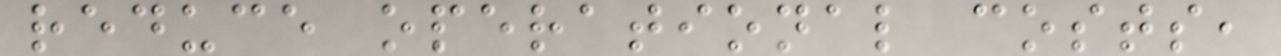reduce operational costs,
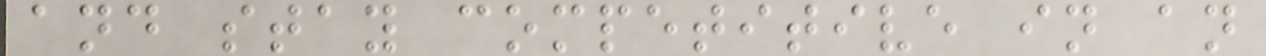and stay competitive in an
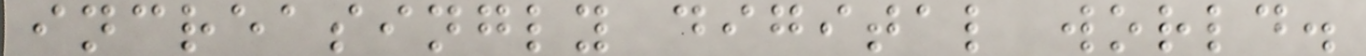increasingly digital world.
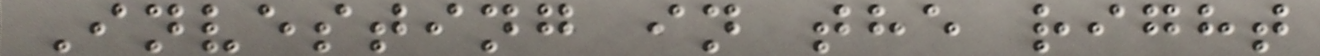Investing in the right
